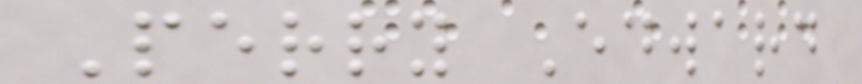Perry Edward
